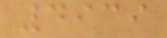4939
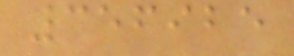356925
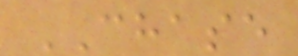CHASE
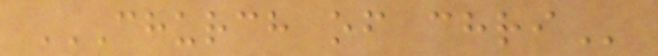CHURCH OF CHRI
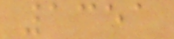1351
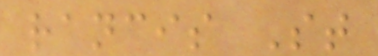rancis St
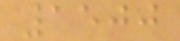1500
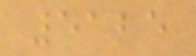5125
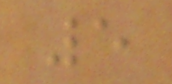5
